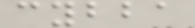cybba
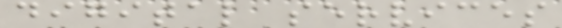digital services
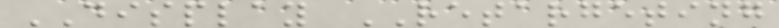DISPLAY RETARGETING
